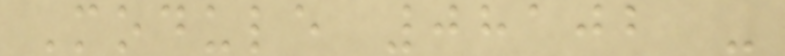Module 08102 -
